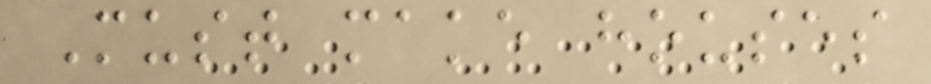Must make houses
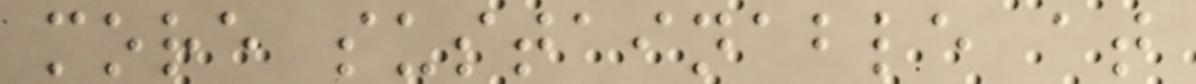more sustainable at
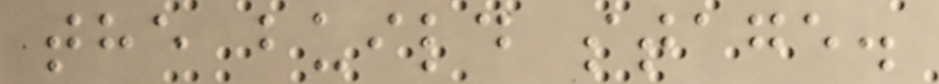the build stage.
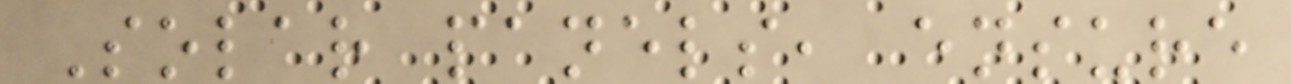Solar panels, ensure
